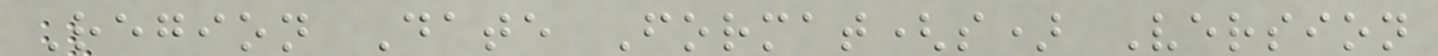Region Date Format(s) Version
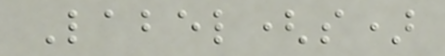Label(s)
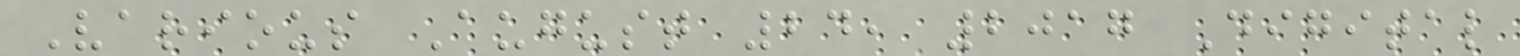Various August 24, 2017 Digital
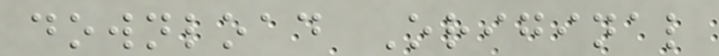download Original
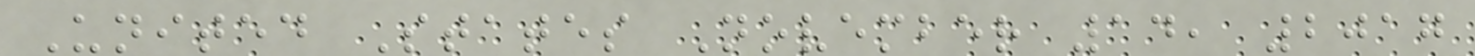United States November 14, 2017
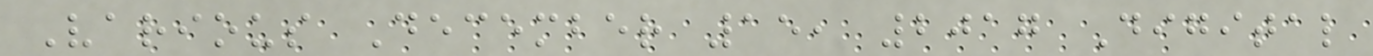Various December 15, 2017 Digital
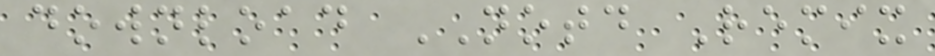download NOTD Remix
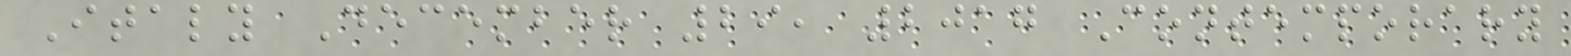Italy December 29, 2017 Contemporary
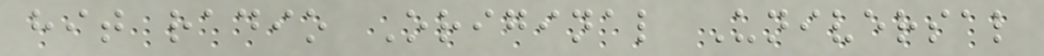hit radio Original Universal
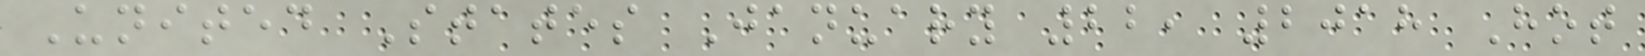United States January 22, 2018 Hot
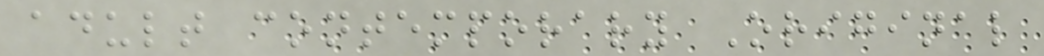adult contemporary Original
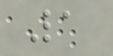1
